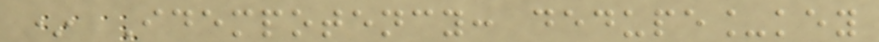* Idempotency: dedupe_key
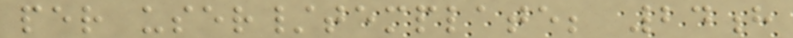per user/template; 24h
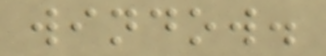window.
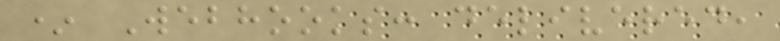* Webhooks: delivered,
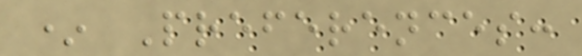* Preferences:
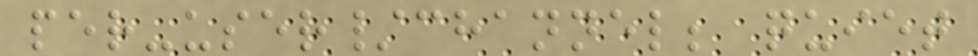per-user/channel; quiet
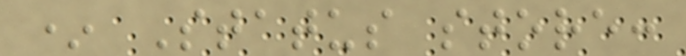* Status store:
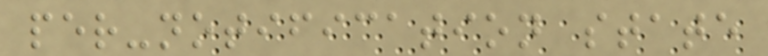per-notification state
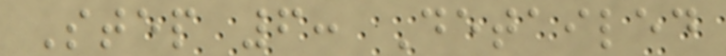Step 6: Detailed
